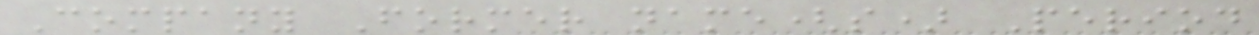Company Former name(s) Period
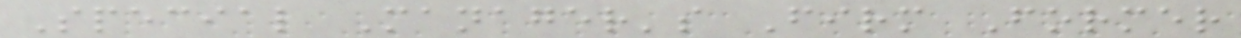Special Manager's Firm Former
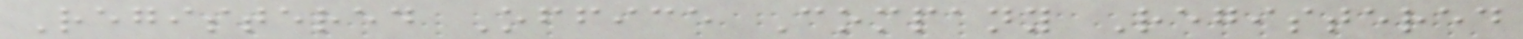Registered Office Company Registered
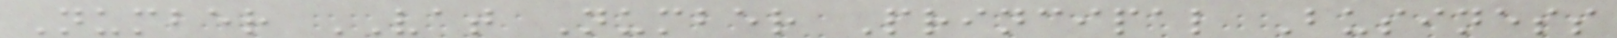Number VAT Number Principal Business
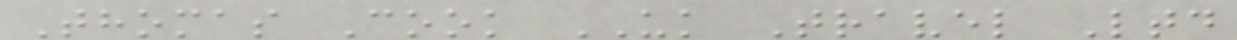Thomas Cook UK Travel Ltd
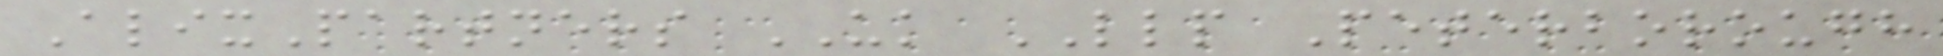AlixPartners UK LLP Peterborough
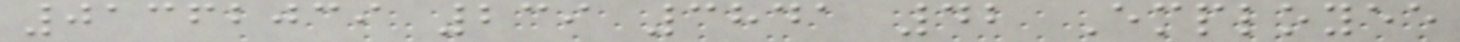01362039 239 3841 42 Employee
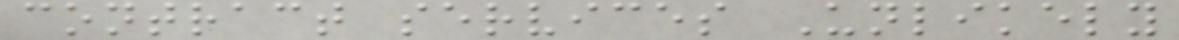contract services Unlikely
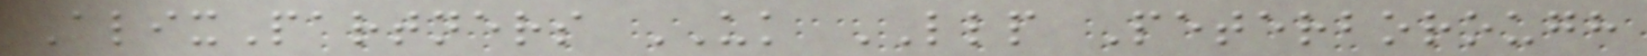AlixPartners UK LLP Peterborough
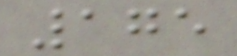175
